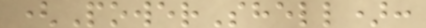(PowerShell):
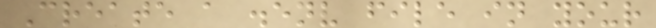Create a .env file in your
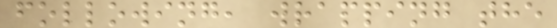following, wrapping the
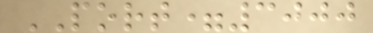PORT=3000
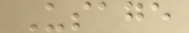Usage
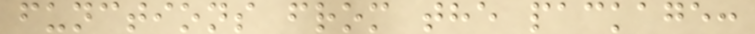functions from the package:
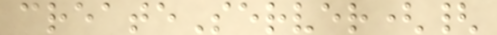createServer({
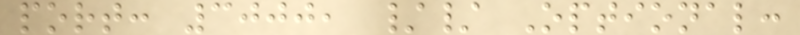port: 3000, // Optional:
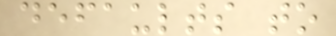defaults to
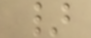}
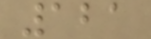121
